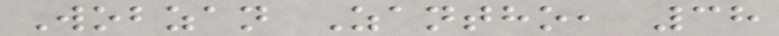Wobzan Zantho, 38
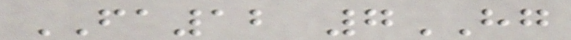FA12 7HG
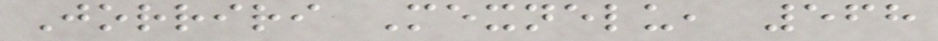Jorriri Mexnelu, 568
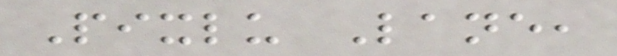Pixlu Lane,
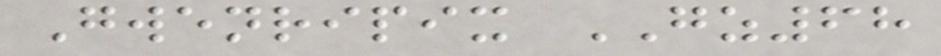Gwenripix GZ68
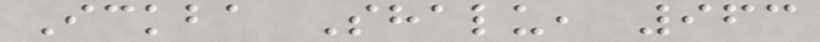Ickba Shalu, 963
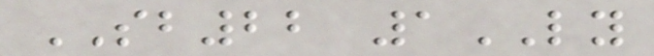SB22 1LY
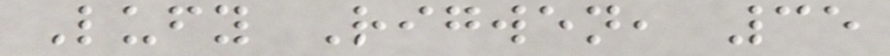Lufy Rigwen, 35
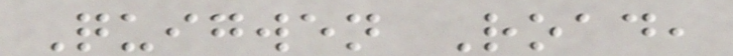Quigwen Road,
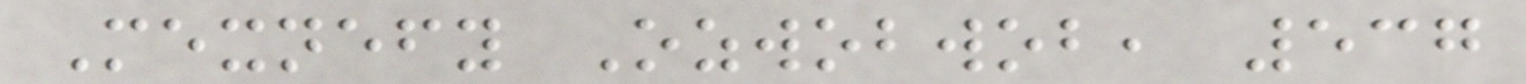Mexnefy Ozwobwob, 537
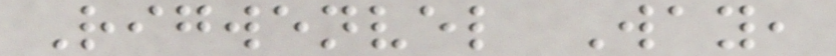Rigwenvel Way,
